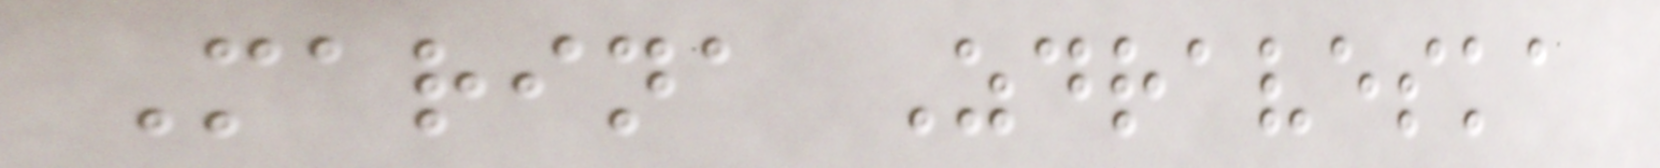Marina Zdraveska
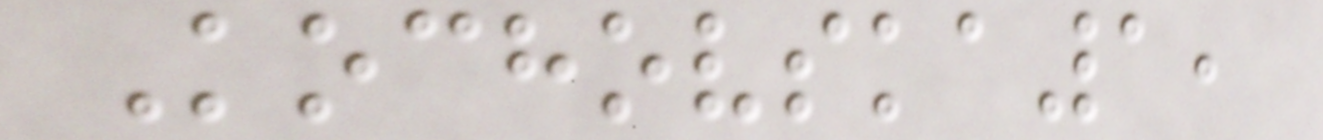Kochovska1,
